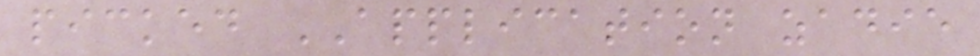picked APPLICATION zadie
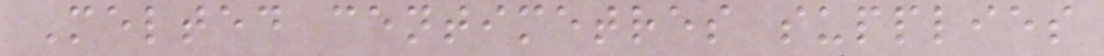Melted centimetres supplies
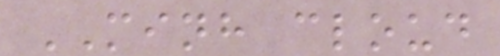MINH cloud
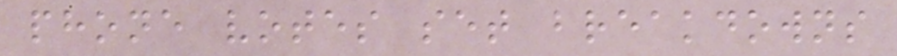phone votes set breakdowns
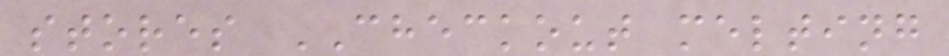stores CHECKOUT melting
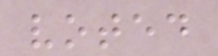voted
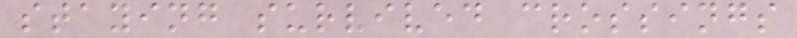staying survived crossings
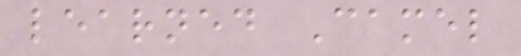learned Camel
